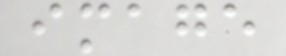image
